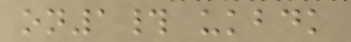on1# ukbdk
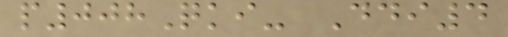p008Qki- Ddi4
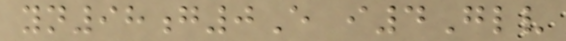yn98g0E i4Glv
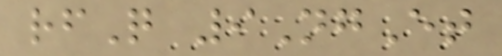rfQ 9NgEt
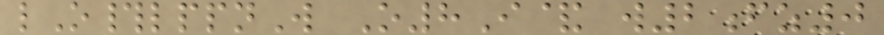lO#lppnW O8I& w2fz0
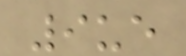9ue
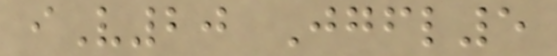iV20 Jgfl5
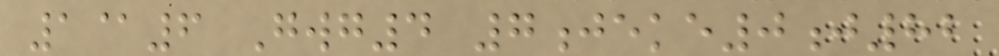1@6 Gwg4 7jeke0j82
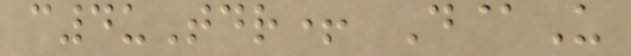c4uTdr+ D@U
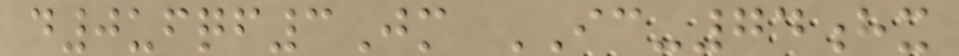d0ufqf3Jm IC-74hx
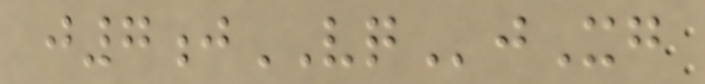j7jVQjXg
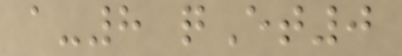a-8 qEt0
